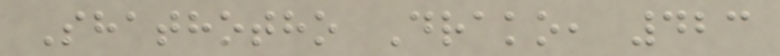Shathotho Drako, 423
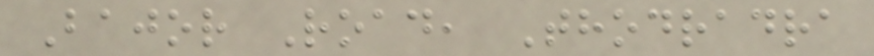Bajor Road, Thodradra
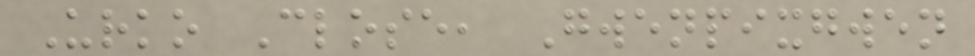Urko Close, Gwenpixgwen
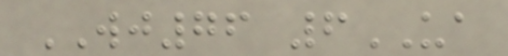WJ76 6UA
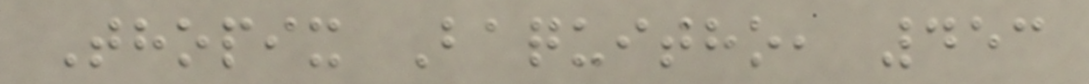Thopix Baquitho, 453
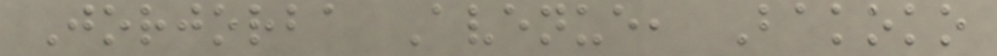Jorjorba Avenue, Bakoko
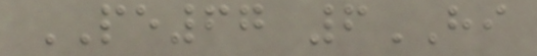PE67 6HI
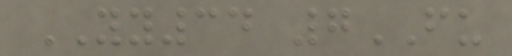YY34 7FU
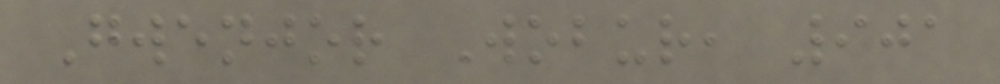Gwenjor Wobur, 901
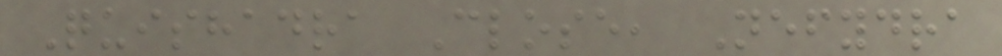Quishadra Close, Nefydra
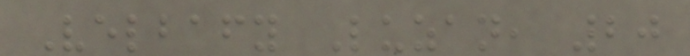Velbafy Luzan, 20
